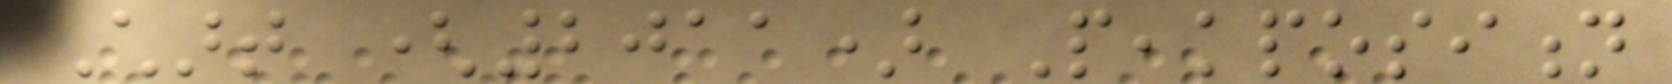Chart (2011) Peakposition
